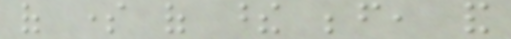of some of these before, and
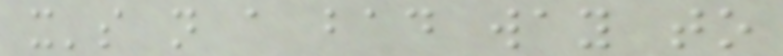it's not a bad way to
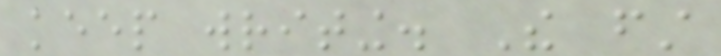keep writing. The first
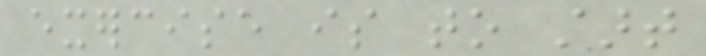exercise is to start
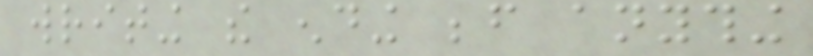writing the ending before anything
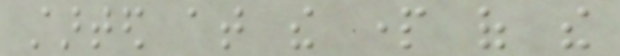started at the part of the
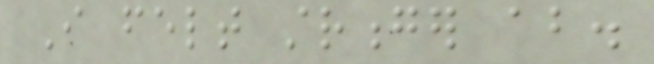I felt stronger about.
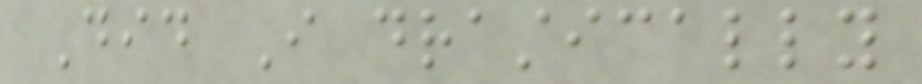Did I drastically
